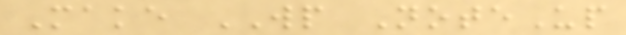Make WP NoteUp
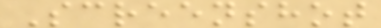Screenshot
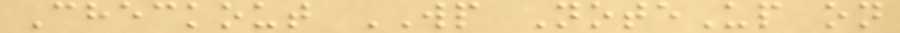Checkout WP NoteUp on
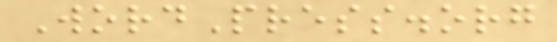WordPress.org
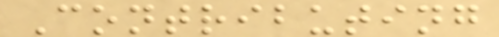Contributing
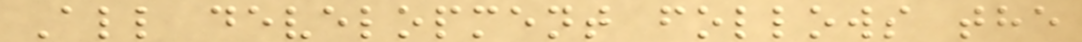All development follows the
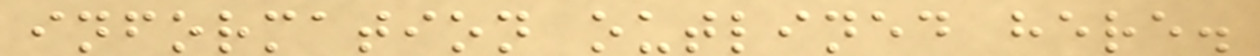information outlined here.
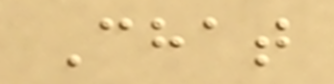Chat
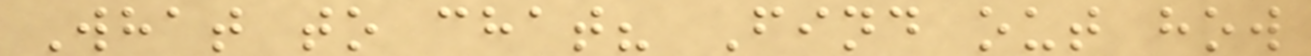What to chat? Find out how
